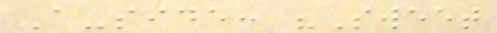A-side: "Sweet
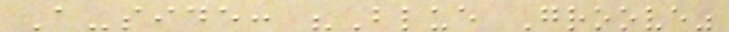A-side: "Blue Groove"
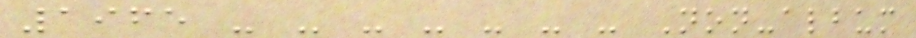1965 - - - - - - - Non-album
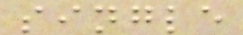single
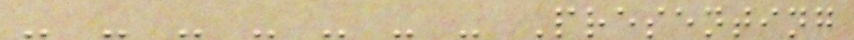- - - - - - - Presenting
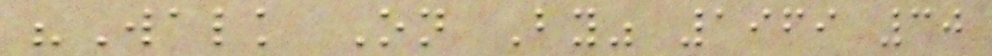"Walk On By" 1969 30
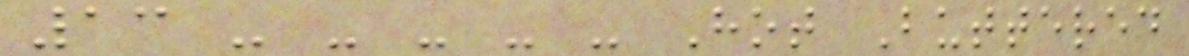13 - - - - - Hot Buttered
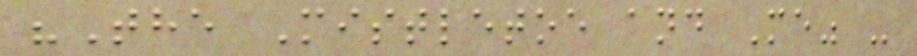"The Mistletoe and Me" -
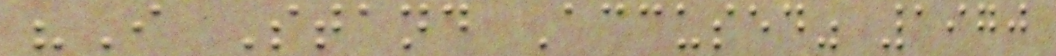"I Stand Accused" 1970
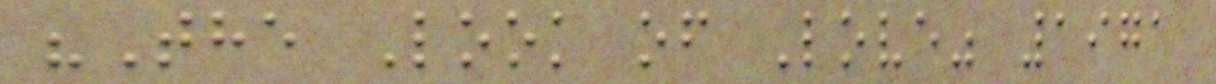"The Look of Love" 1971
